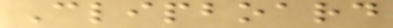Clipboard
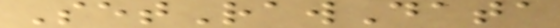SetRawData
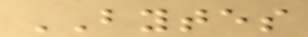BYTES
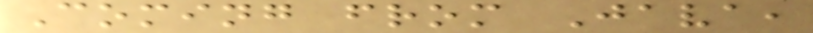Coming from Java,
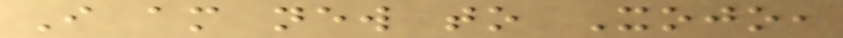I am new to Xojo,
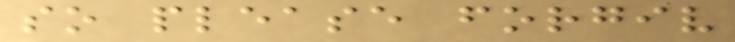so please forgiv
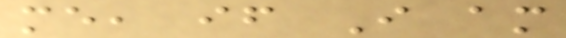me, if I am
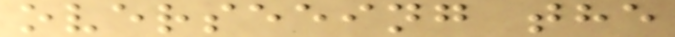overseeing the
